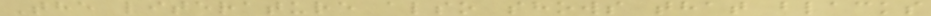The literature also shows that blacks
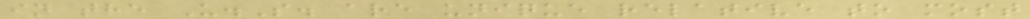in the U.S. are unique relative to most
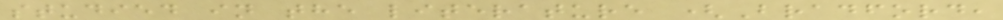studied in the literature (Bradford,
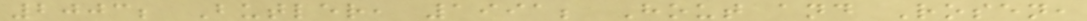2003; Butler, 1991; Hout and Rosen,
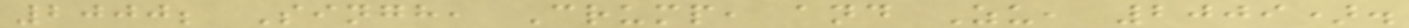2000; Singh, Crump, and Zu, 2009).
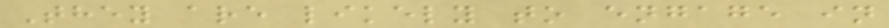They are likely to engage in
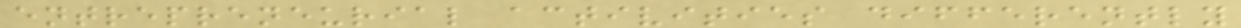entrepreneurial activities differently
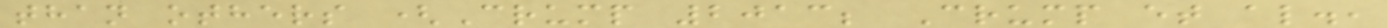than others (Crump 2013; Crump et al.,
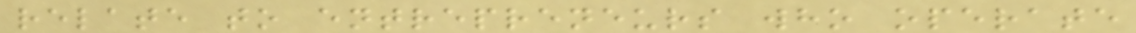relate to entrepreneurs who operate
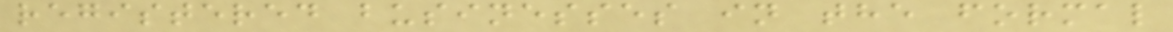registered businesses in the formal
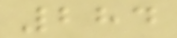284
